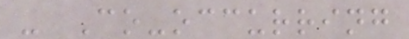- Co-occurring
